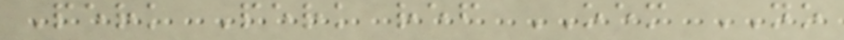Perk Perk ref OEM NO
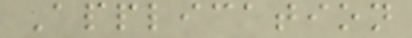Application
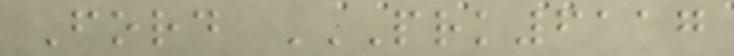Ford PRK6117
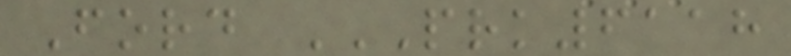Ford PRK6118
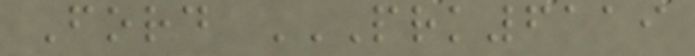Ford PRK6119
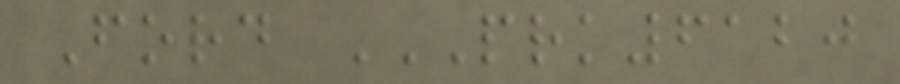Ford PRK6120
